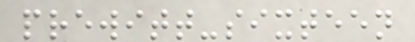prewitt-sixteen
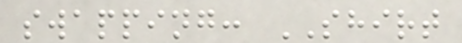swapping: SHIRT
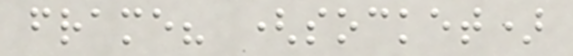frame? (socket)
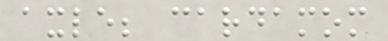axle; cardamom
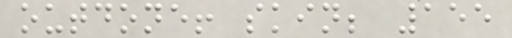outdone! skin; 155
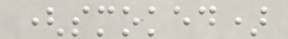(smoked)
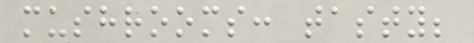mushrooms: tasty;
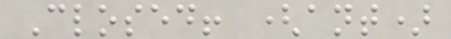Closed! (ant)
